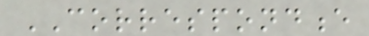CORRESPONDENCE
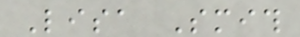Lisa Smith
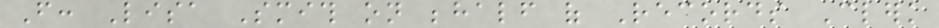From: Lisa Smith on behalf of Records Clerk
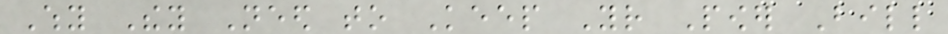Why They Need to Keep Your Power Bill
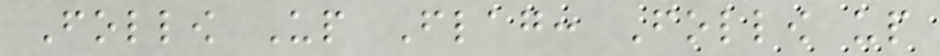Follow Up Flag: Follow up
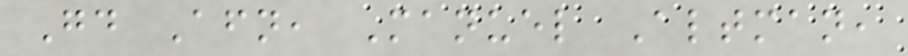Good Afternoon, Manuel Altman,
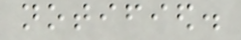notified.
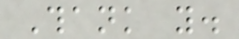Thank you.
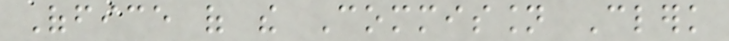Office of the Commission Clerk
